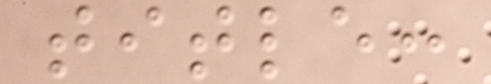title:
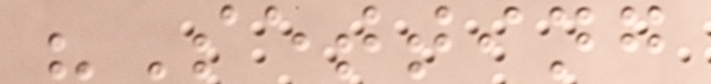"Setting
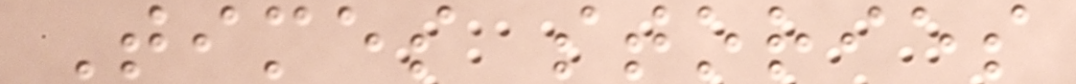Times stories
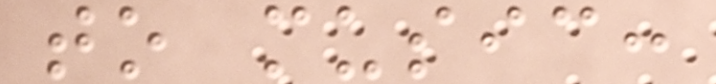to music:
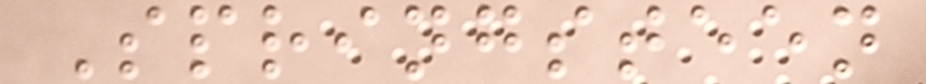Springsteen
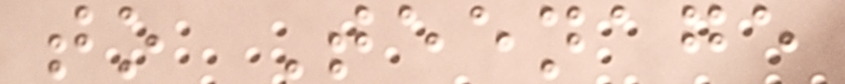to Teenage
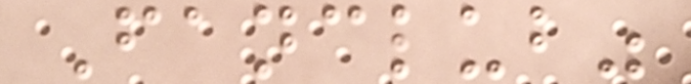Fanclub"
